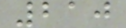210
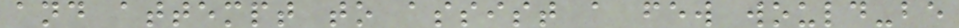and attempt to assist a few would-be
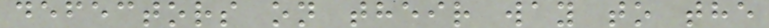defectors on their way to the
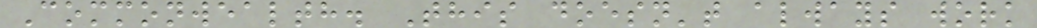Commonwealth. This doesn't always work
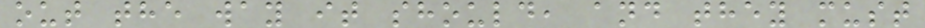out the way it should, and they must
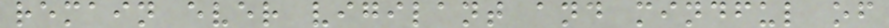remain ever vigilant and mindful of
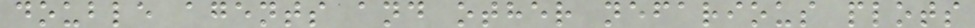double agents and other nefarious plots
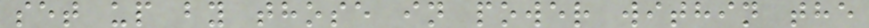set up by those in power within the
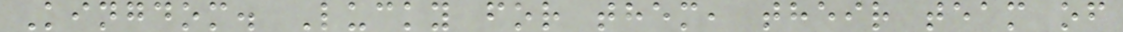Kingdom. Lucky for them, their team of
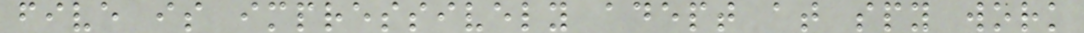five is impressively adept at spy work
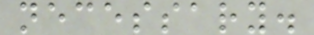necessary.
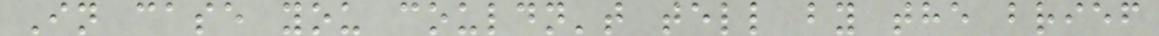In case you couldn't tell by the brief
